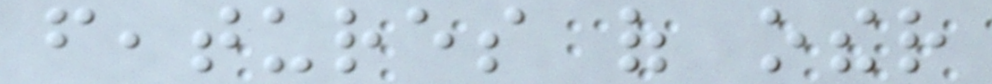features of other
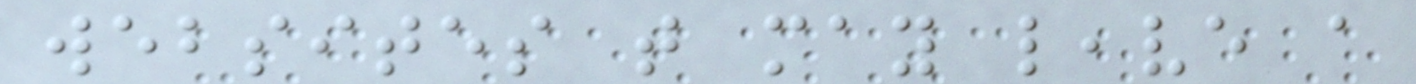websites that may leave a
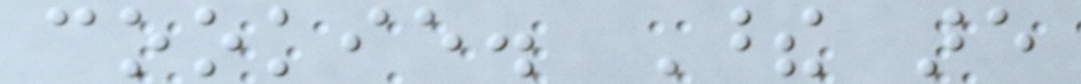cookie. These are
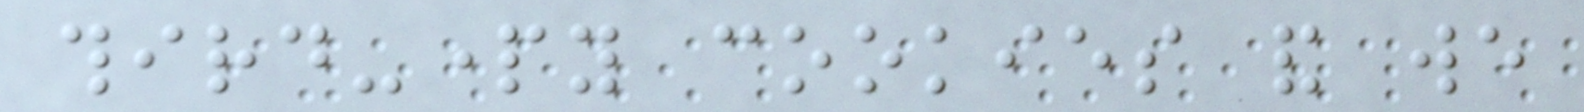third-party cookies and we
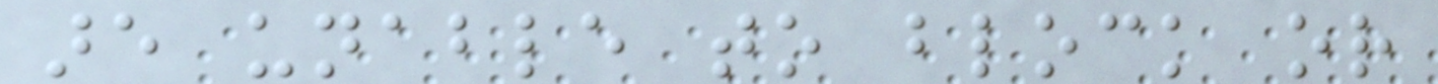are unable to block or
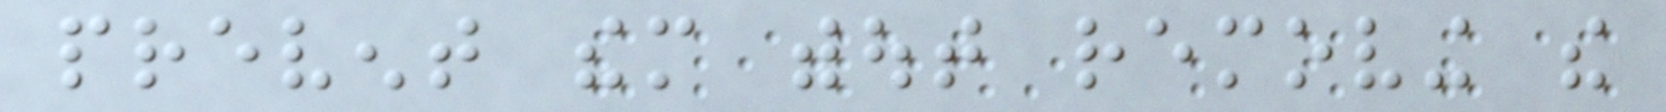prevent them without removing the
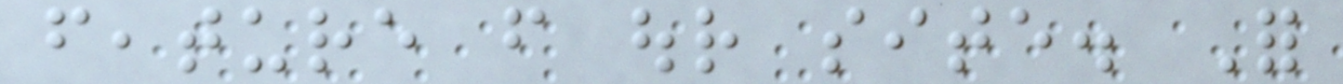feature from our site. For
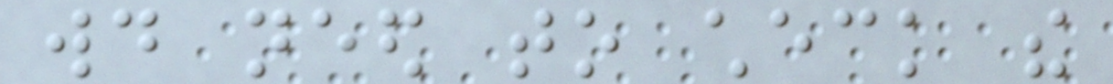would need to check the
